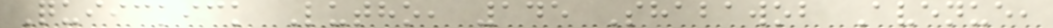Quiickick Lutho, 145 Shabawob Avenue,
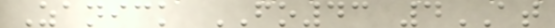Zanick FO43 4AT
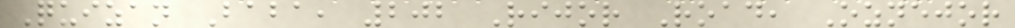Quizan Baba, 202 Rijor Road, Oznejor
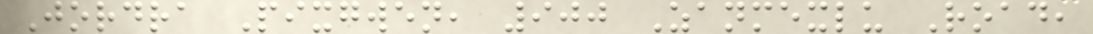Jordra Pixgwen, 900 Zanmexlu Road,
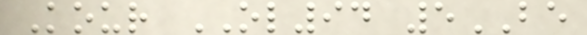Kour OL94 5BE
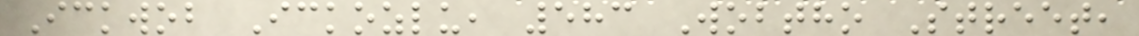Ickwob Ickozlu, 583 Wobtho Street,
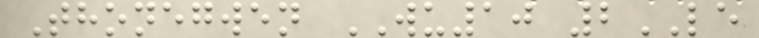Thonegwen WU10 2LE
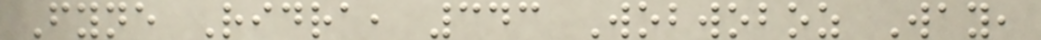Fyne Ridra, 343 Wobwoboz Way,
